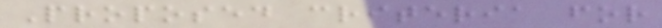Proposed criteria for
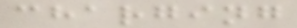charging
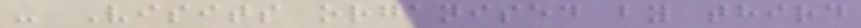- Visits organised by third
